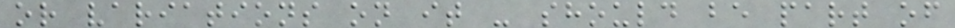or variations on it - should be part of
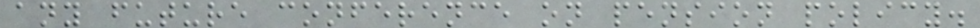any future conference on pension policy.
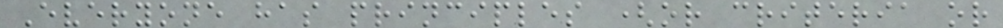Everyone has principles (or criteria or
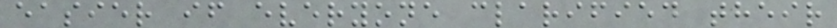easier if everyone clarified their
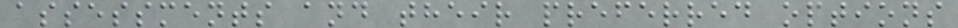assessments and their preferred options
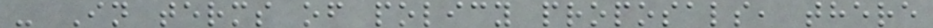- In terms of policy proposals, there
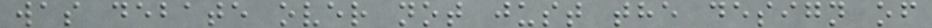was debate over not just the design of
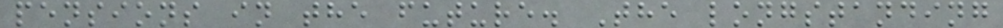pensions in the future. The longstanding
